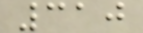310
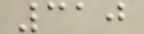310
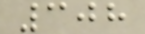308
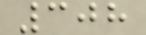308
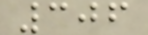306
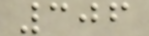306
